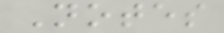Notes
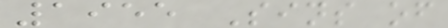1955 Sins of
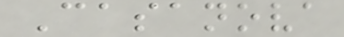Casanova
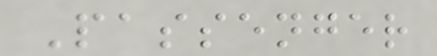Passenger
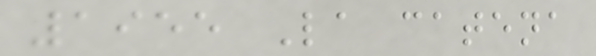1955 La catena
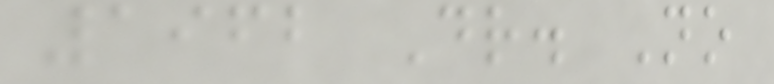1962 Dr. No
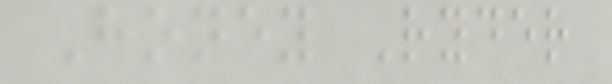Honey Ryder
